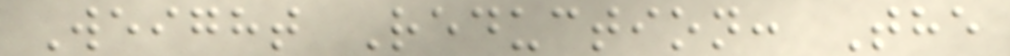Weight Reduction: The
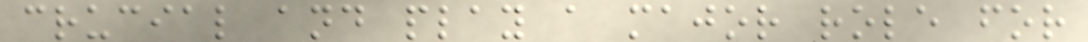crucial and play a major role for
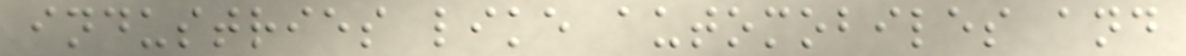industries like automobiles and
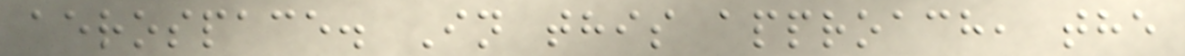aerospace. In this approach, the
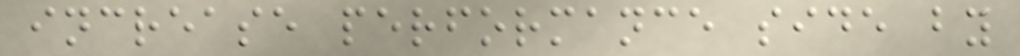increase performance side by
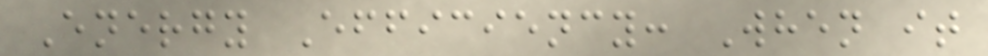Energy Efficiency: When it
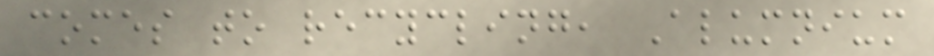comes to recycling, Alumnium
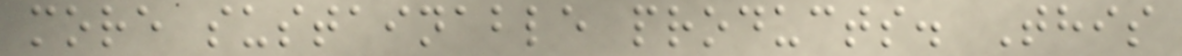more sustainable products. This
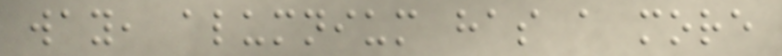way, alumnium has a more
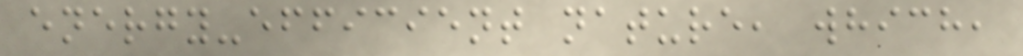energy-efficient nature, which,
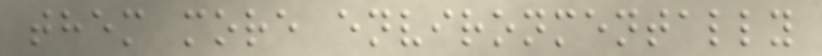them more environmentally
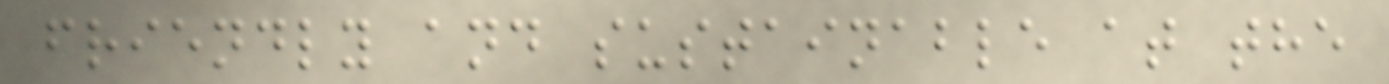friendly and sustainable at the
